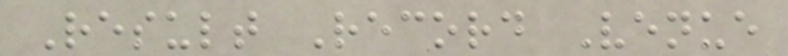Result Record Venue
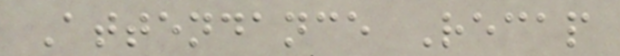Attendance Recap
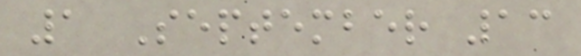1 September 13
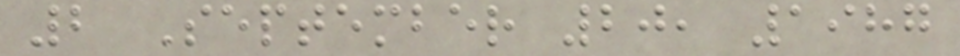2 September 20, 1987
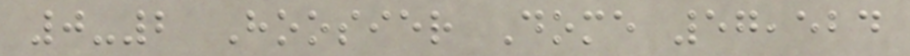0-2 Hoosier Dome 57,524
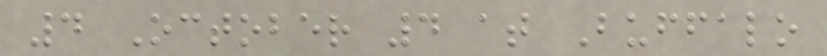4 October 4 at Buffalo
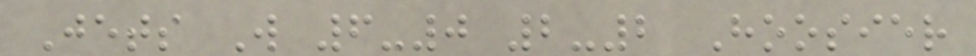Jets W 6-0 2-2 Hoosier
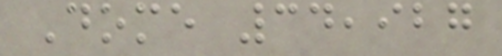Dome 34,927
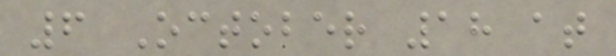6 October 18 at
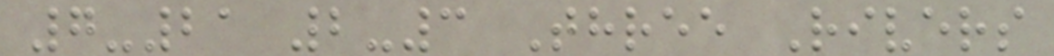7-21 2-3 Three Rivers
